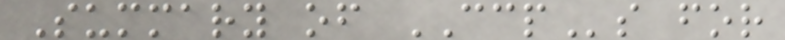Summary of CCPs for
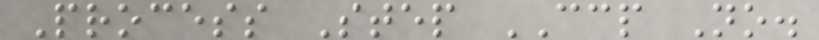Process Step CCP No.
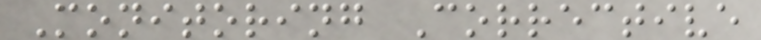Monitoring Corrective
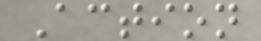Action
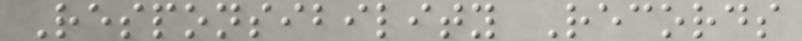Responsibility Records
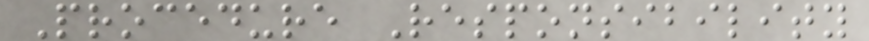Procedure Responsibility
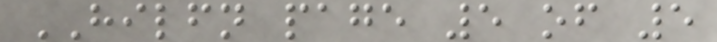HILFN page 5 of 5
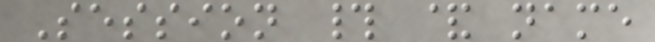Session # & name
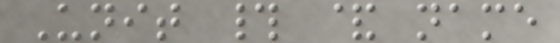Unit # & name
